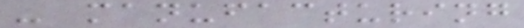- manufacturing
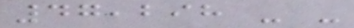47,298 - -
